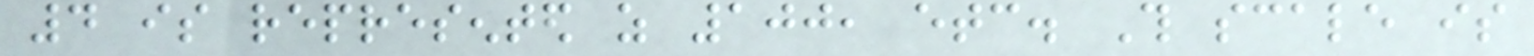4 is represented as 100, etc. This scale is
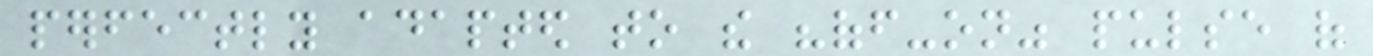perfectly adapted to the "off-on" pulse of
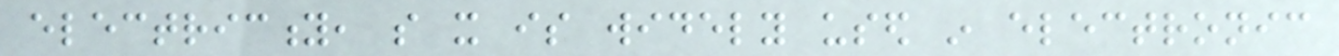electricity, so it is widely used in electronic
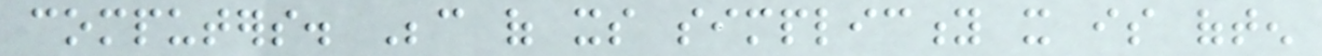computers. Because of its simplicity it is often
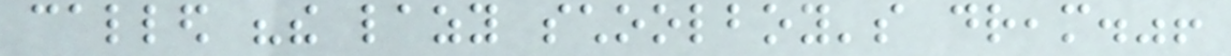called "the lazy schoolboy's dream."!
